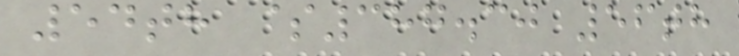54th $387.30 56th
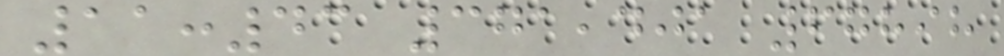11:43 371,401 67898
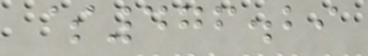$476.29
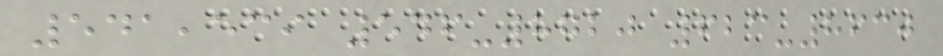541,539 546-8720 623-8630
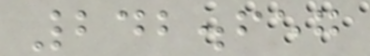242.657
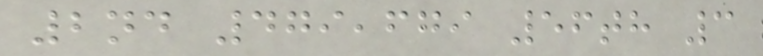2nd 479,679 56th 3
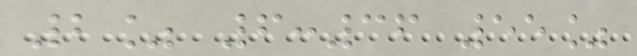2% 6:36 55%
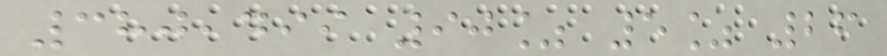380,499 90% 5% 26
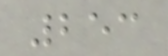253
